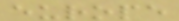europe
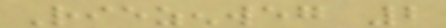Riezenweg 2
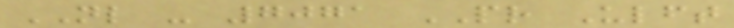NL - 7071 PR Ulft
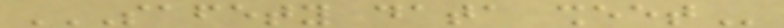SAFETY DATA SHEET
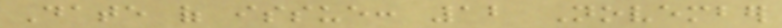Date of issue: 12 November
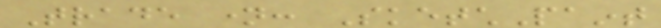Trade name: SketchPaint
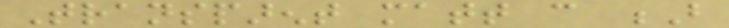Transparent matt can B
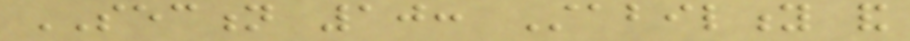SECTION 10: Stability and
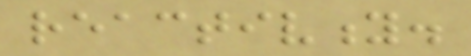reactivity.
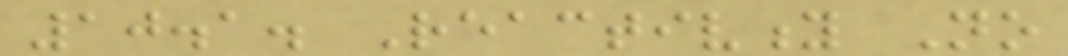10.1. Reactivity No
